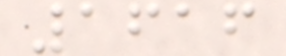1616
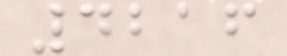4216
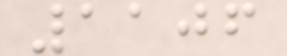1106
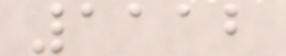1112
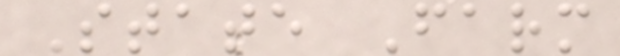State Farm
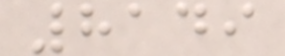8149
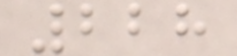228
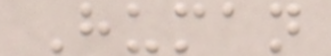Human
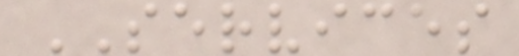SERVICES
